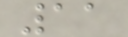11
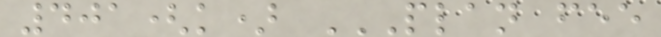401(k) PLAN FEE
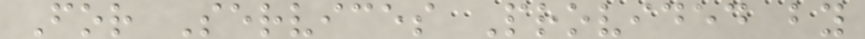For Services Provided by
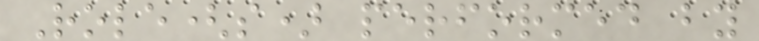Role(s) performed by
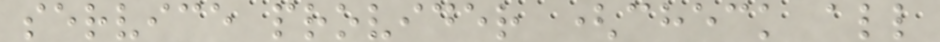service provider (check all
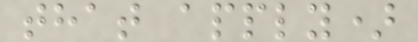that apply)
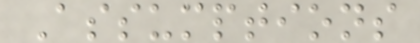Assumptions
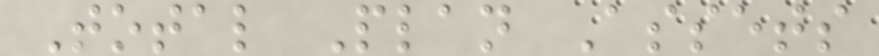Total Plan Assets
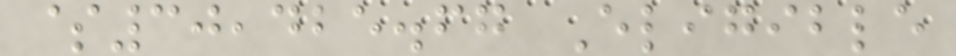$30,425.67 Eligible
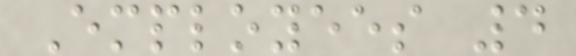Employees 4
